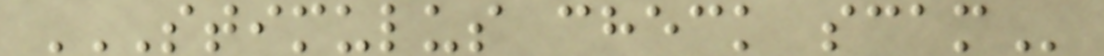STIMULUS CHECK SCAM
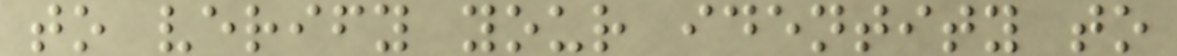to verify your identity to
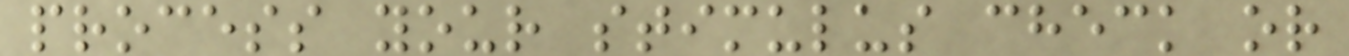process your stimulus check or
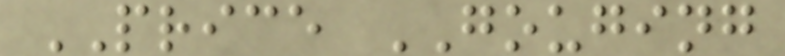PRICE GOUGING
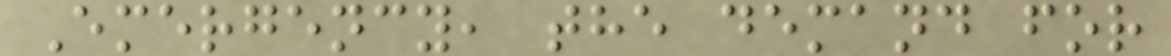Emergency, the demand for
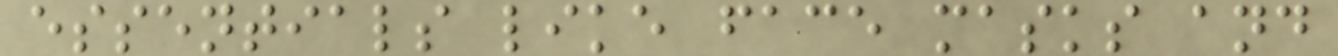essentials like face masks and
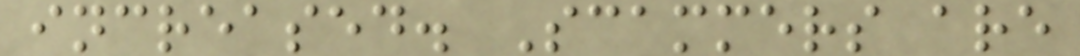increased. Scammers are
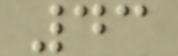43
